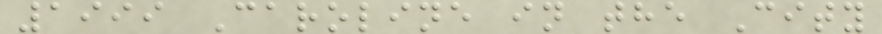1999 Caroline in the City
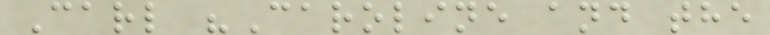Carl "Caroline and the
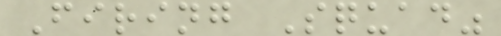Firing Squad"
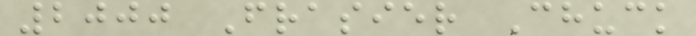2000 Frasier Chuck
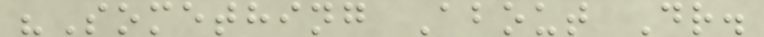"Something About Dr.
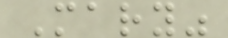Mary"
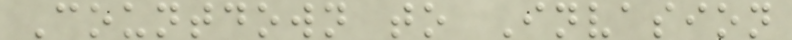Countdown to Invasion
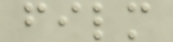film
